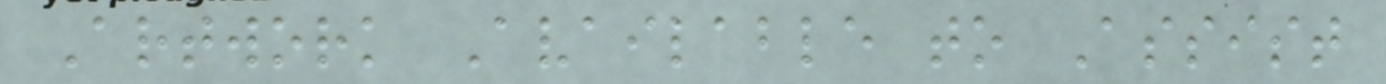Artwork Available to Assist
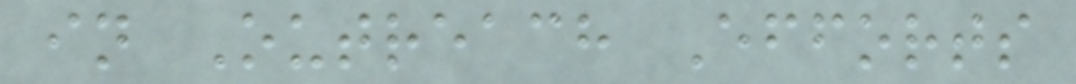in Outreach Efforts
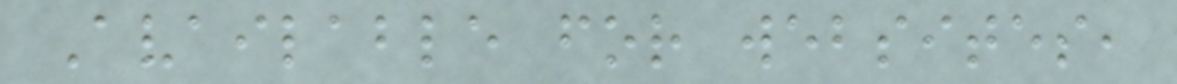Available for websites,
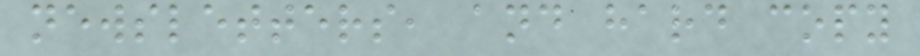newsletters, and hard copy
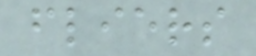fliers
